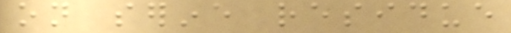on serine residue
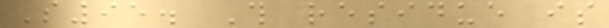S95. This residue is
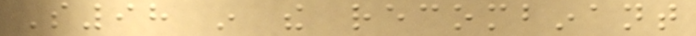S98 in the recombinant
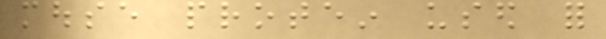mouse protein used for
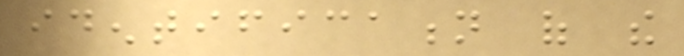identification of the
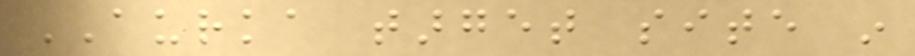AURKA target site in
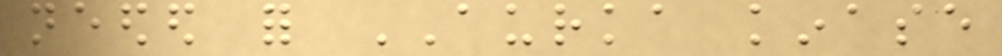needed for AURKA kinase
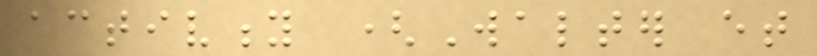activity (Walter et
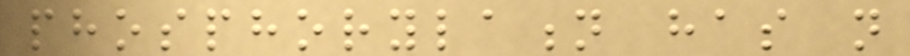phosphorylation has not
